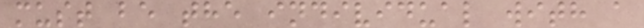must be the individual with a
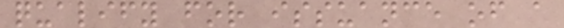qualify for issuance of a
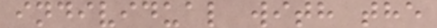individual with the
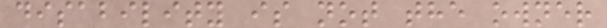disability is not the owner
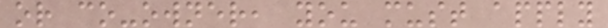or co-owner, you must apply
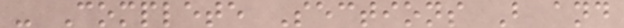- Complete Sections B and
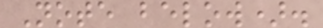Note below).
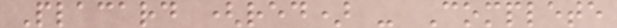Placard (red) - Complete
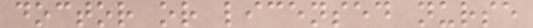doctor or licensed nurse
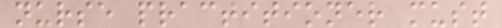nurse practitioner must
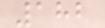182
